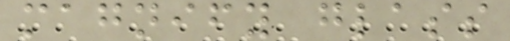magnify glass
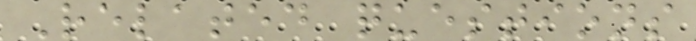Related questions
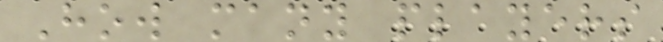How many players
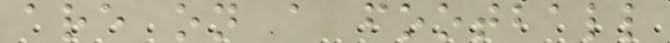are on a football
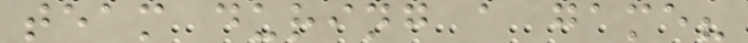team during a game?
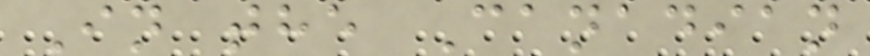In the Canadian
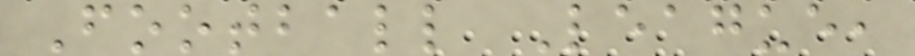Football League,
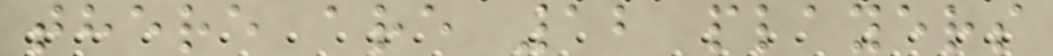there are 12 players
